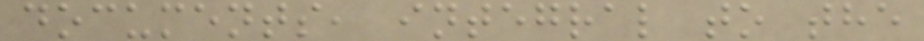documents, integral to the
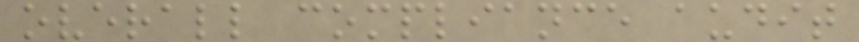overall compliance audit
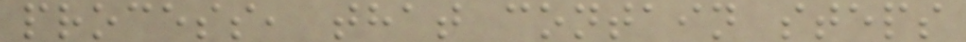process, that contain steps
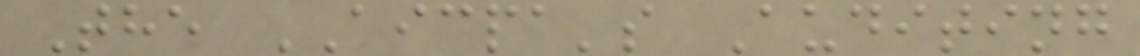The AICPA's Auditing
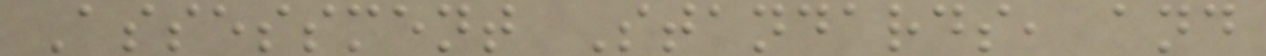Assessment Standards, and
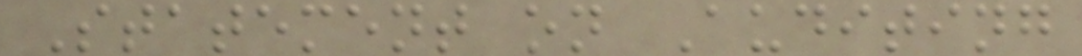Statement on Auditing
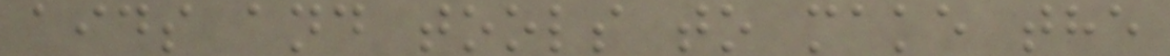aids and tools to make the
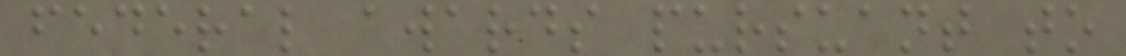federal awards pursuant to
